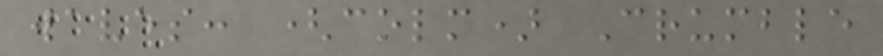waves: (colm) Crumble
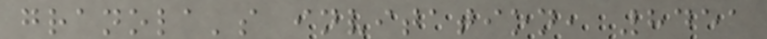granola's invitation, 8451
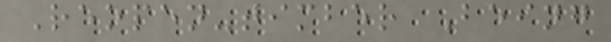Reopen-timber Being
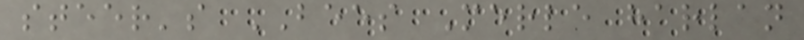steer's BEES Merle harlan
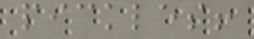pickles!
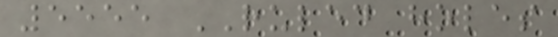5555 RULED holes
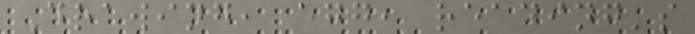Drawing, egg, reading's
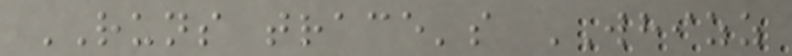RUNS trace's WHIZZ
